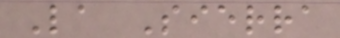La Sierra
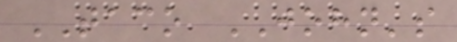TACO JOHN's
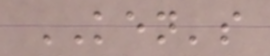KEN's
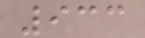933
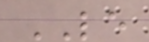LE
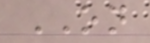ON
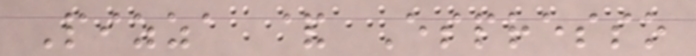Pizza & Espresso
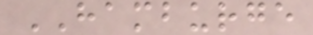HAMBURGE
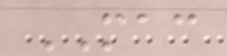MAC
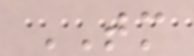TM
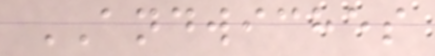ANDWICHES
